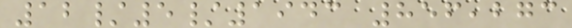12/5/1943 856,273
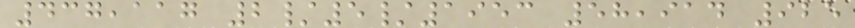437,117 2/5/1953 58,914 925
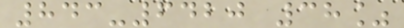843-6420 38%
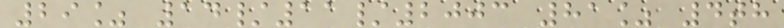29% 14/11/2003 81% 4th
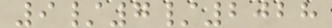9/7/2028
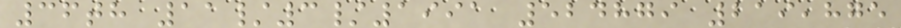36th 11/3/1991 524879 219,875
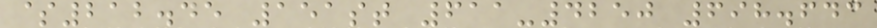$212.45 151st 611-4250 698.643
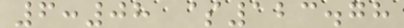6:08 $123.78
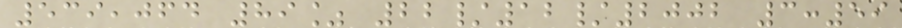539,064 89% 22/12/2002 3:59
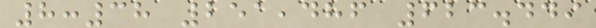8:38 251,486 623.449
